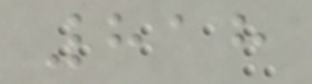818
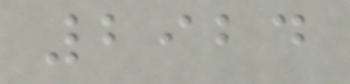2924
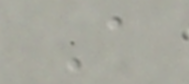A
